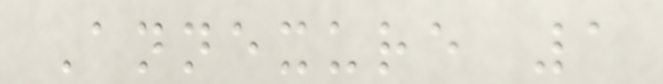Annexure 1
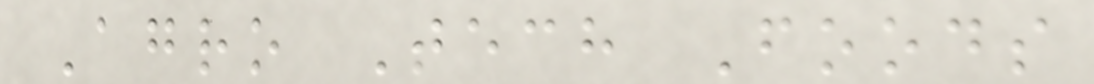Agro Tech Foods
